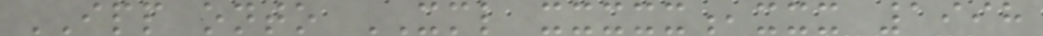IPP onto XML xxxxx,xxx 1998
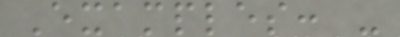Examples: -
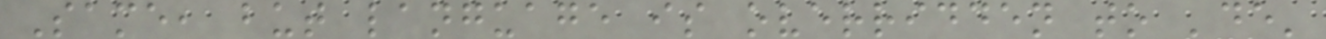Same, but language is overridden to 'de'
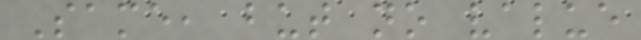Same, but no value
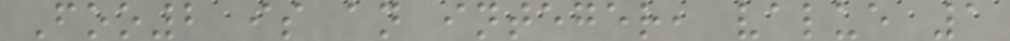Foo2 is an integer, value 1
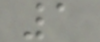1
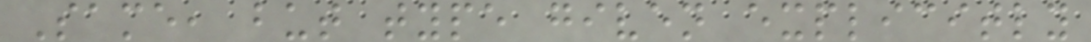Same, but type given explicitly
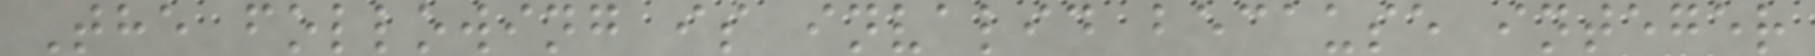The following is invalid because integer
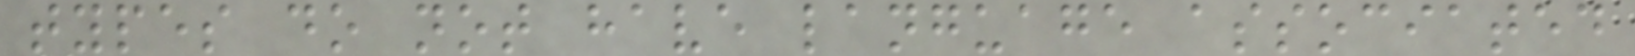types do not have language associated
